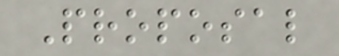Proposal
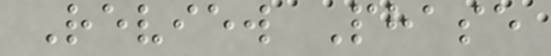Review Phase
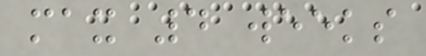max 4 weeks
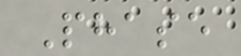Phase
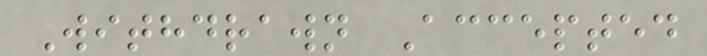Withdrawn Accepted
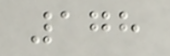178
